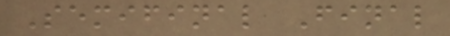Semifinal Final
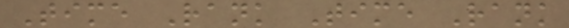Time Rank Time Rank
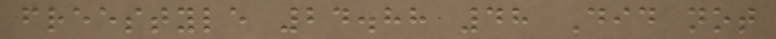freestyle 24.88 48 Did not
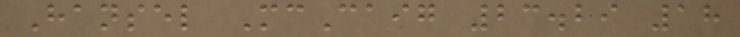Hansel McCaig 23.29 18
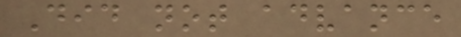Did not advance
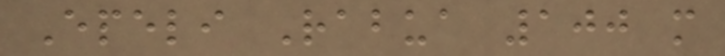Epeli Rabua 100 m
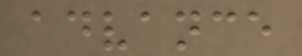advance
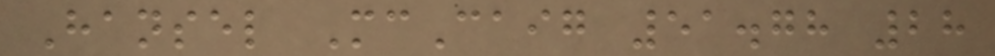Hansel McCaig 51.78 28
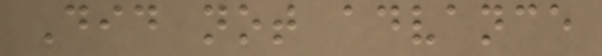Did not advance
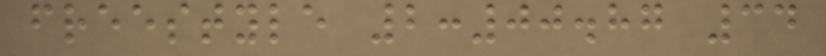freestyle 2:00.87 34
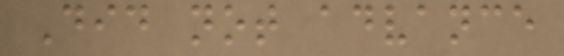Did not advance
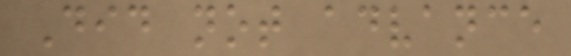Did not advance
